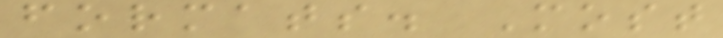formats. Most
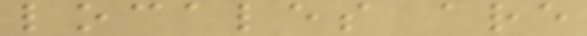locales are
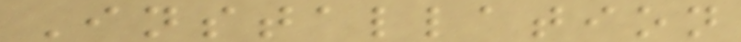Installation
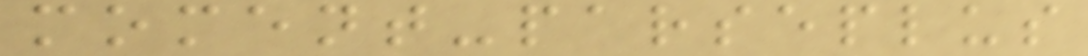moment-parseplus
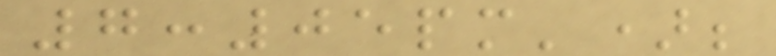7:05pm');
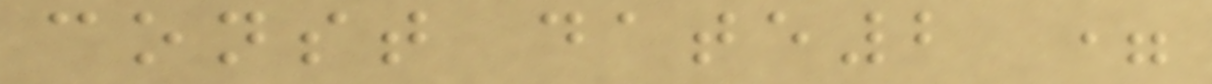const date2 =
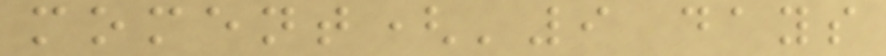moment('9 days
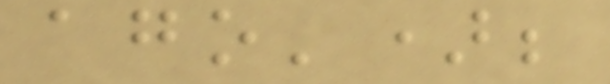ago');
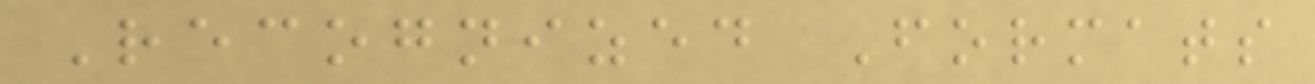Recognized Formats
